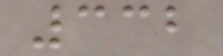332
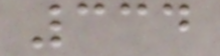334
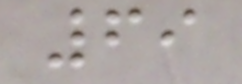69
